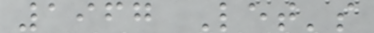1967 Let's
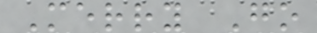Merry Go
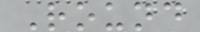Round
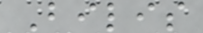Bilis
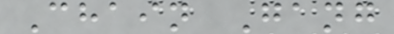Chain Gang
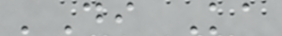'Di Ka
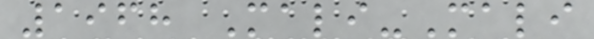1968 Mali-Mali
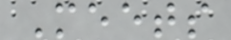Meets
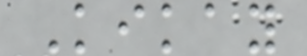Kikay
